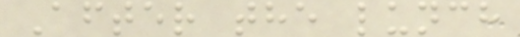After the lunch
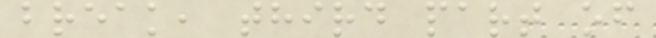break, third part of
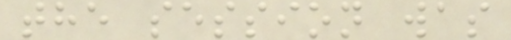the session was
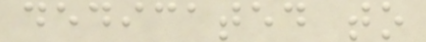dedicated to
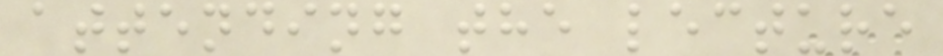attending the lecture
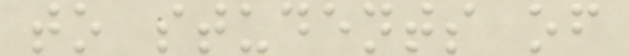to students of
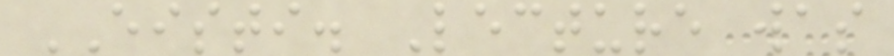EISTI. Lecture was
